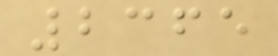2365
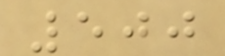500
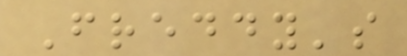Freddy's
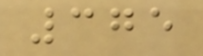375
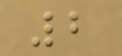2
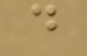d
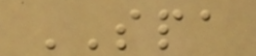SPA
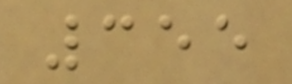355
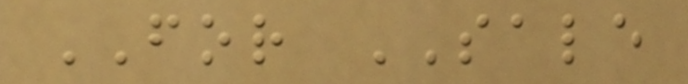FOR SALE
